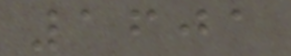1601
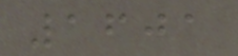1601
